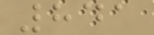841
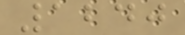1240
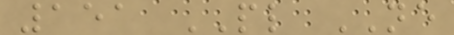151 PL NE
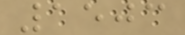1503
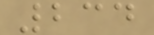234
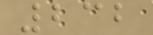232
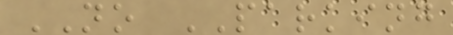NO PARKING
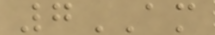7AM
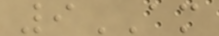9AM
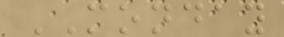MONDAY
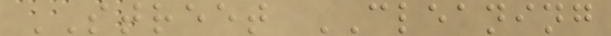STREET CLEANING
